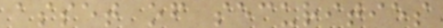asset of securities
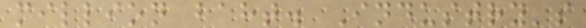million baht. Industry's
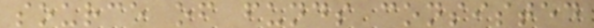source of funds consisted
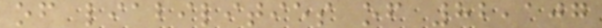of liabilities of 82,107
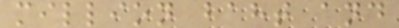million baht and
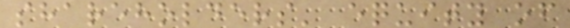shareholders' equity of
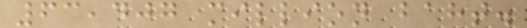63,407 million baht.
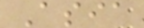Asia
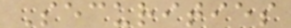Securities
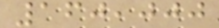160,000
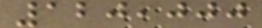120,000
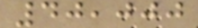40,000
